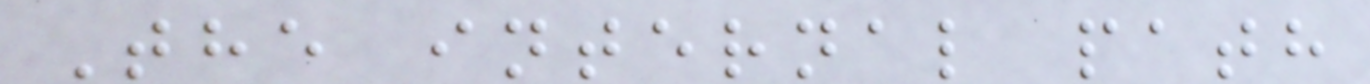The internal path
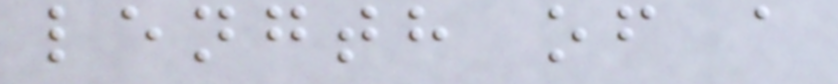length of a
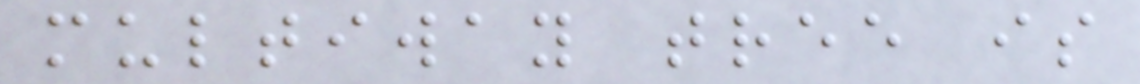multiway tree is
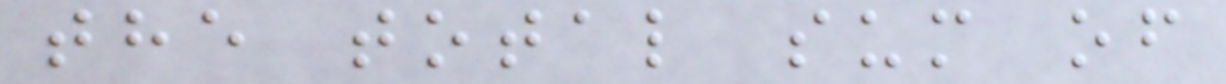the total sum of
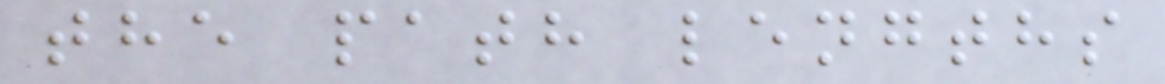the path lengths
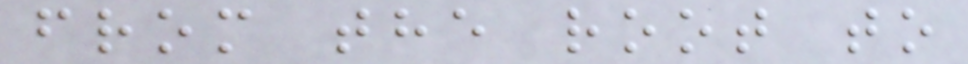from the root to
